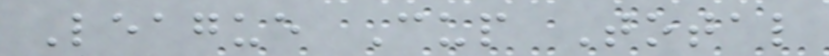League Cup Total
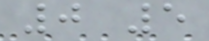0 5
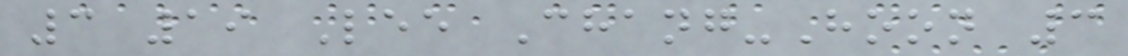3 19 Lee Chang-Hoon 3
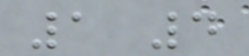1 4
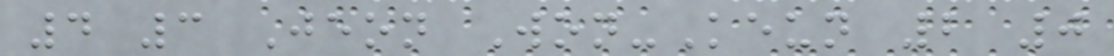4 3 Jeon Won-Keun 2 0
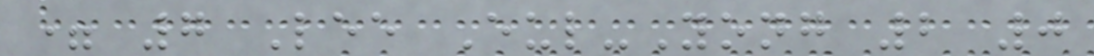= 7 Lee Eul-Yong 2 0
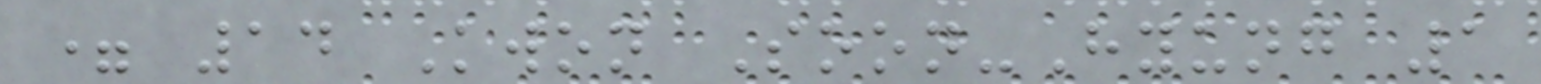= 14 Kwon Soon-Hyung 1
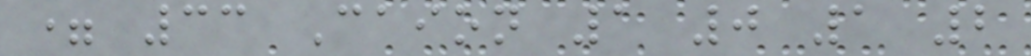= 33 Caion 1 0 1 2
